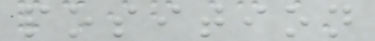position
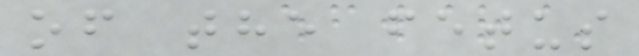of the fetus
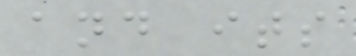and its
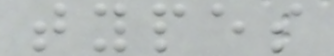types
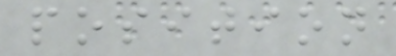position
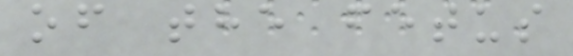of the fetus
